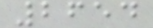2654
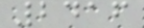2416
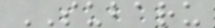SUBARU
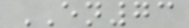EN73
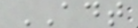ADT
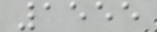1555
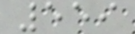559
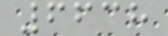6638
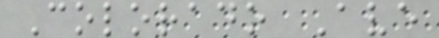Colorado Ave
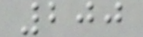200
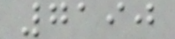7190
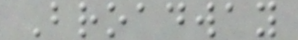Broadway
